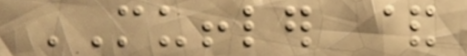MUFFLER &
